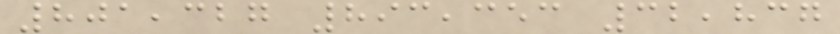801,327 893,353 32,837
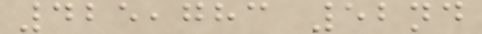425,783 52nd
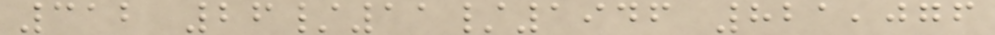312 26/11/1946 821,076
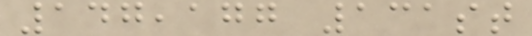147,177 131st
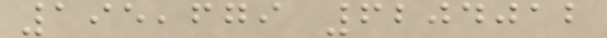195,679 6204012
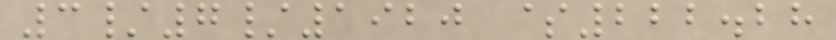3/7/1920 $222.28
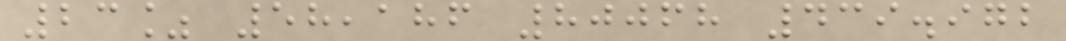23% 58,186 80068 439.972
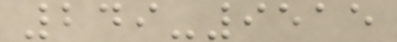249-9515
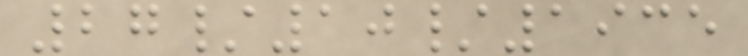27/10/1935
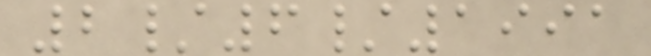2/6/1991
